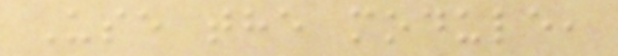Use the module,
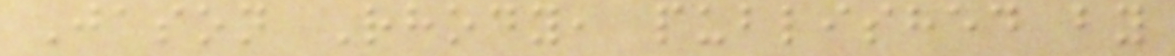Jason Rhody, published by
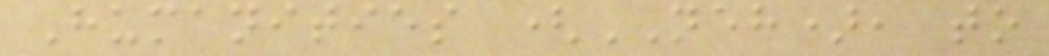Humanities (NEH), to
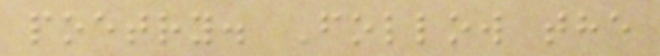poetry. Follow the
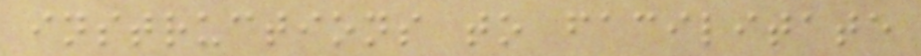instructions to facilitate
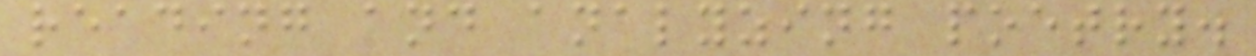reading and analyzing poetry.
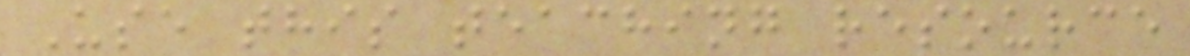Use this teaching resource
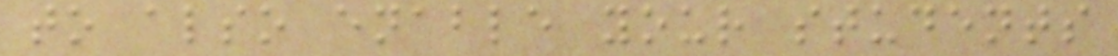to also enable your students
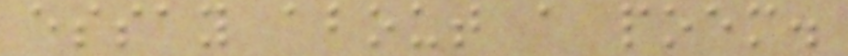essay about a poem.
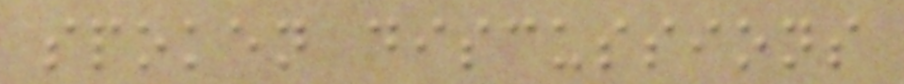spoken discussions
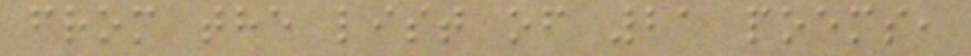from the list of 21 poems,
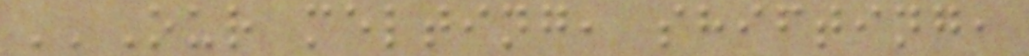''Our melting, shifting,
